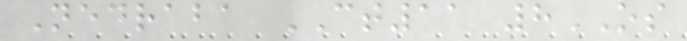Nedraba CT11 8OS
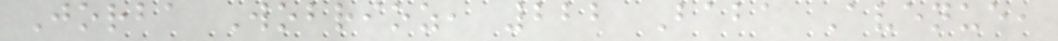Jorba Wobrioz, 222 Baba Avenue,
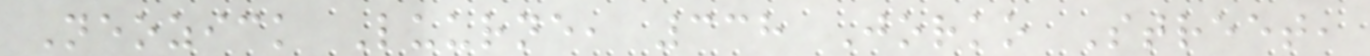Neozick Luurne, 338 Jorko Street,
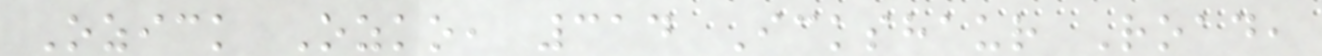Ozick Ozko, 314 Ickshaur Road,
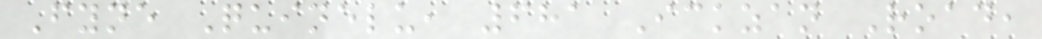Fyne Quinelu, 681 Ickzan Road,
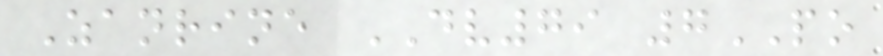Zanrine DV79 7PO
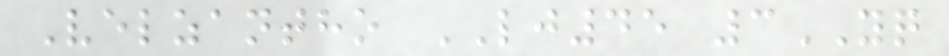Velzantho LJ45 3YQ
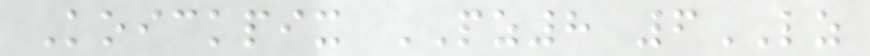Koickpix PZ8 6LZ
